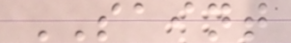SAINT
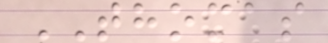THOMAS
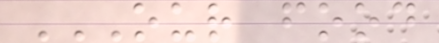OUR FOOD
